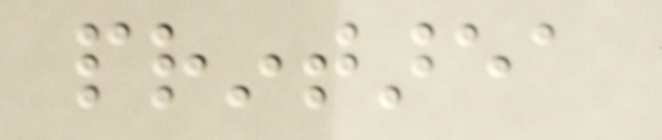printarea
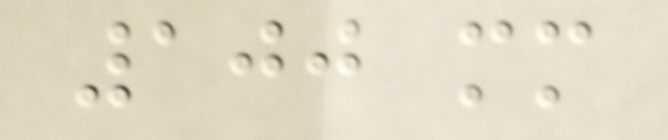100 mm
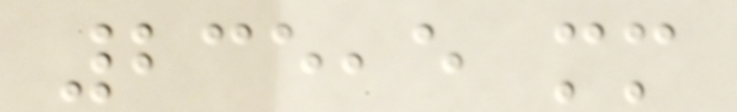235,5 mm
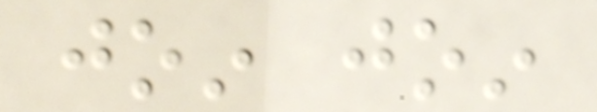join join
